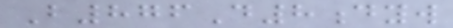B876D8dyw
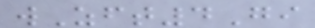wZft4Gi
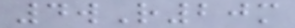4wR20m
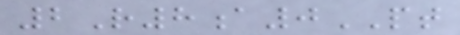2R8a0PT
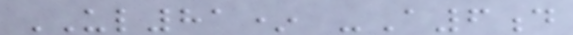UL81* -A6d
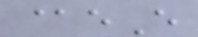@eE
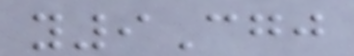y9Cgj
